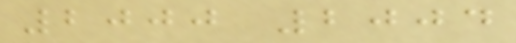2000 2004
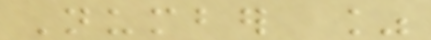Number %
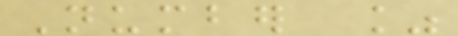Number %
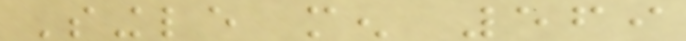Single men 569
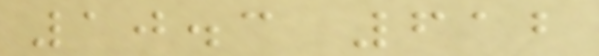10.3 612
